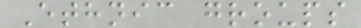Ethnic groups
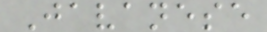Javanese
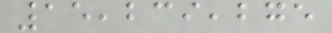15,239,275
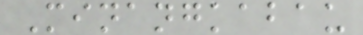Minangkabau
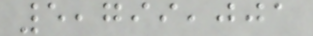5,799,001
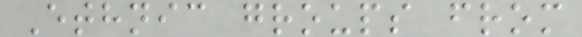Ethnic groups from
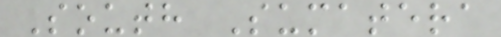South Sumatera
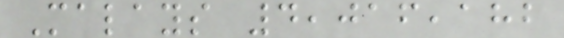Malays 4,016,182
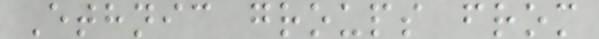Ethnic groups from
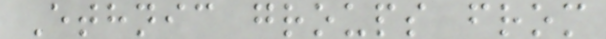Ethnic groups from
